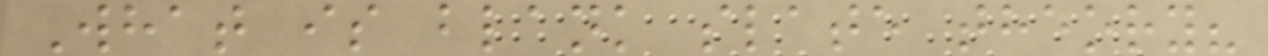What is blank slate theory?
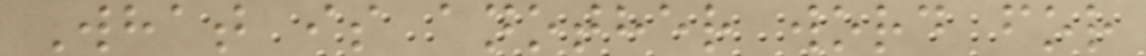What is another word for
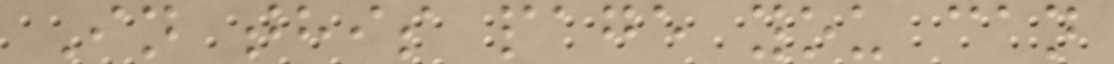In this page you can
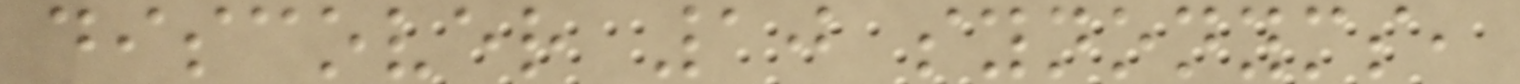discover 10 synonyms,
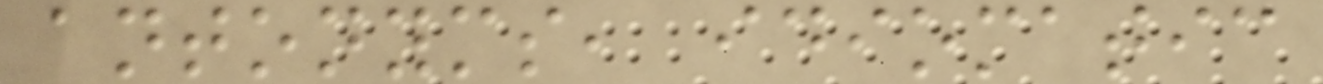antonyms, idiomatic
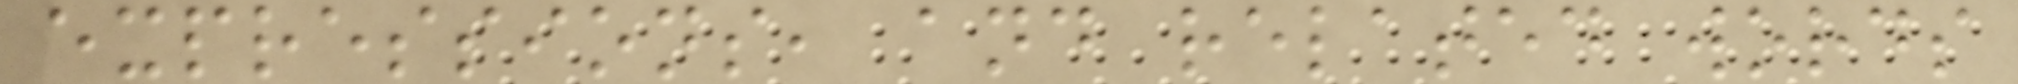expressions, and related words
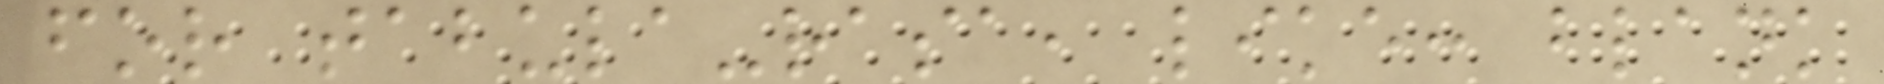for tabula-rasa, like: blank
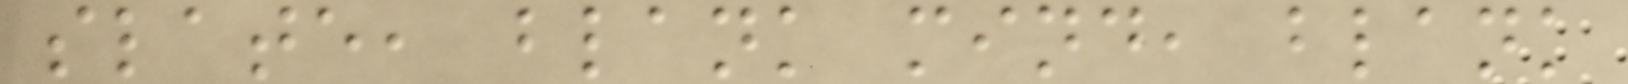slate, blank mind, blank
